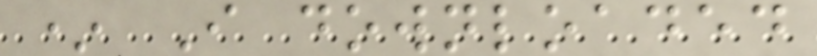* I downloaded
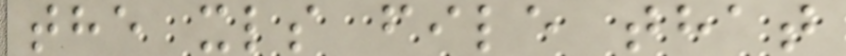the xls file that
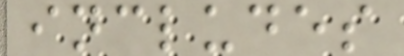includes
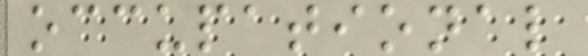occupational
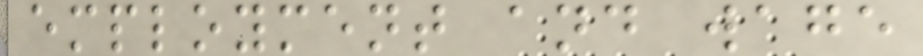employment and wage
